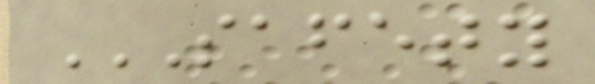SAFETY
